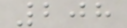208
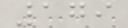179
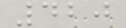420
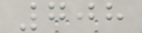708
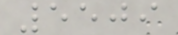5509
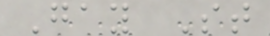Gay St
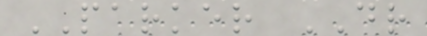PARKER DR
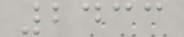2433
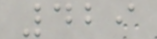429
